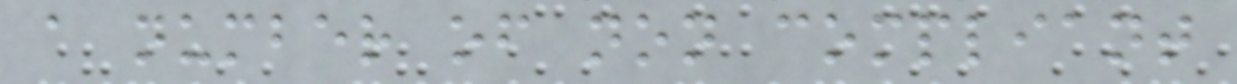a number of non compliant
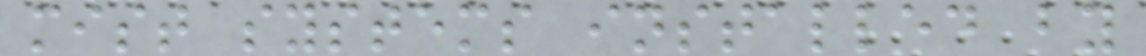mist systems installed by
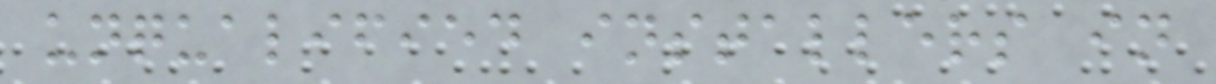unqualified installers in
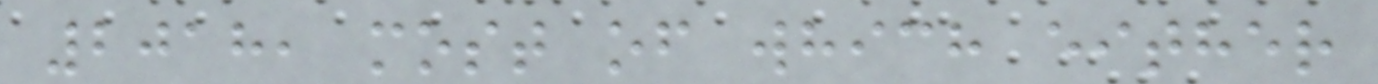2018, most of which either
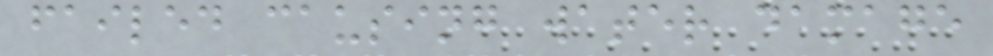failed causing water damage
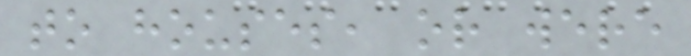to houses, or were
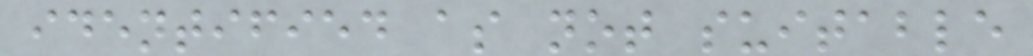identified as not suitable
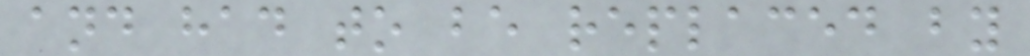and had to be replaced by
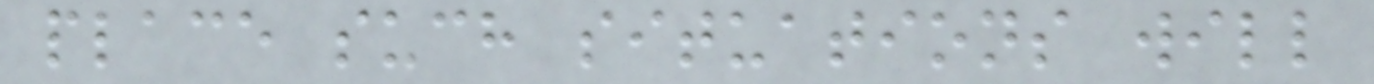place such situations will
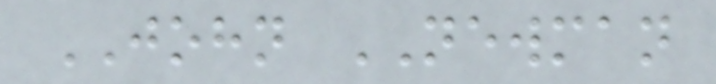JOHN NEWMAN
